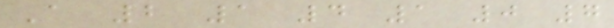A 2 1 4 1 0 7
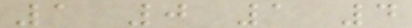1 0 1 4
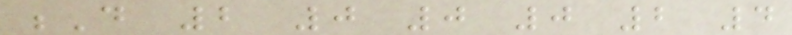D 2 0 0 0 2 4
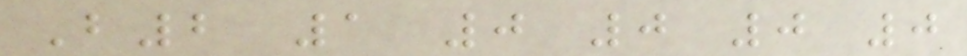B2 1 0 0 0 0
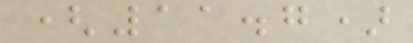(11.7)
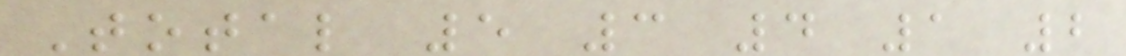Total 5 3 4 1 2
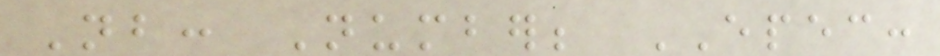Nb: Number; EPEC:
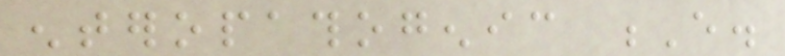enteropathogenic E.
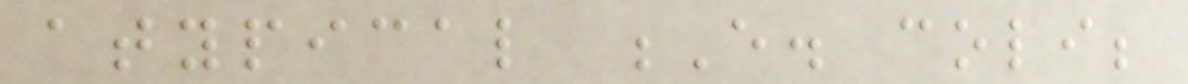atypical E. coli;
